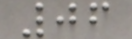06
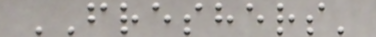FRESHERS'
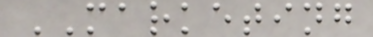MARKETING
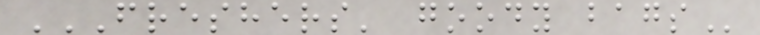FRESHERS' GOODY BAGS
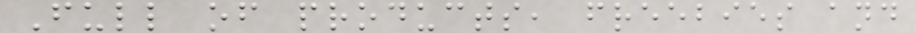Full of products, freebies and
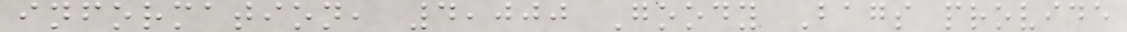information, 4,000 Goody Bags provide
